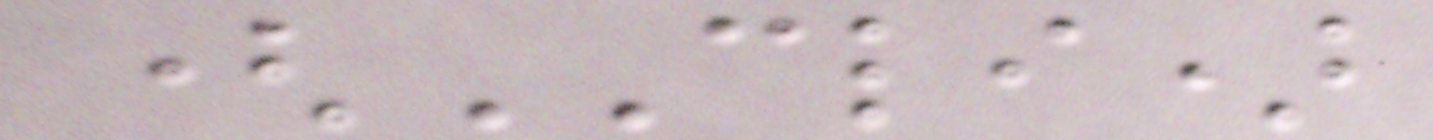(CLI)
